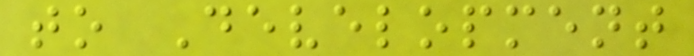to Development
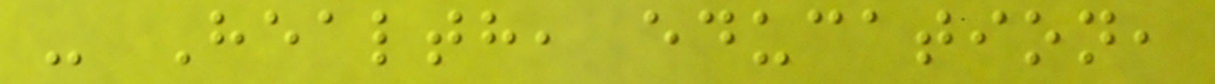- Health, education,
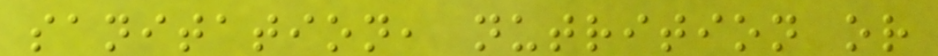sanitation, nutrition or
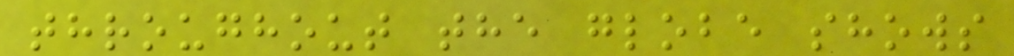throughout the globe shows
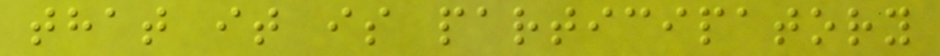that it is participatory
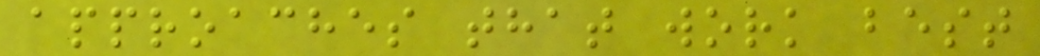approaches that work best
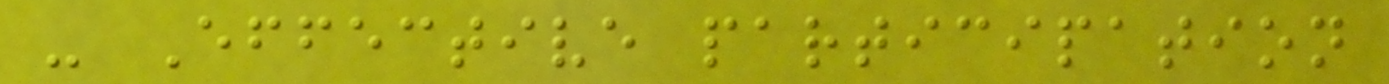- Effective participation
